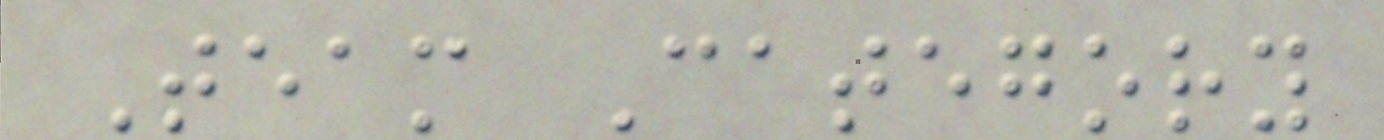Team Category
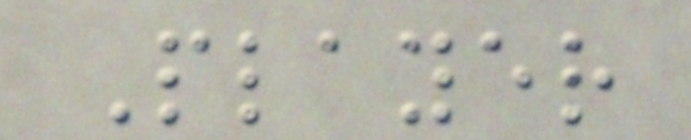Player
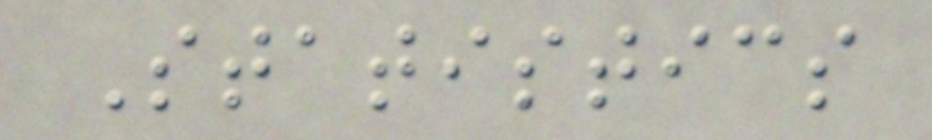Statistics
